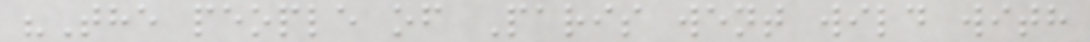"The people of Paris went wild with
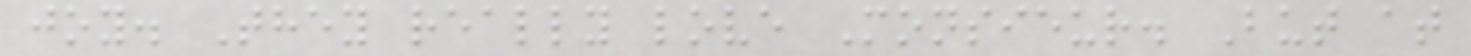joy. They really love Monsieur. But at
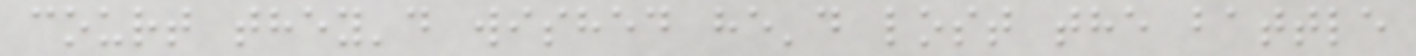court they'd wished he'd lost the battle
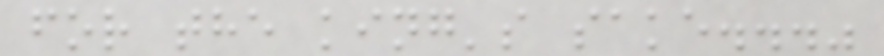for the king's sake..."
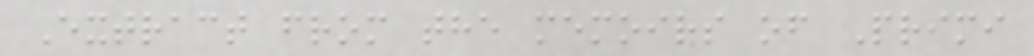Extract from the memoirs of Primi
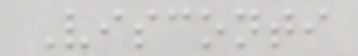Visconti
